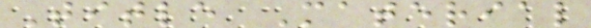Title Material
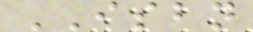ISBN
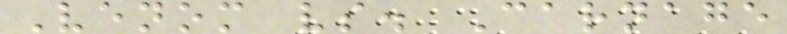Venom vs. Carnage
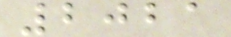2021
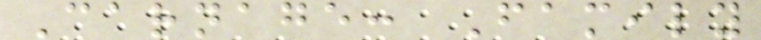Carnage: Family
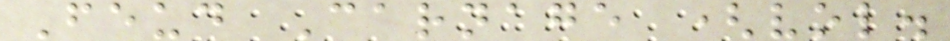Feud Carnage (vol.
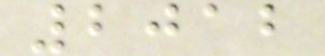2012
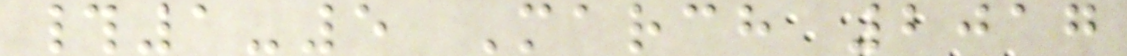#1-5 March 2017
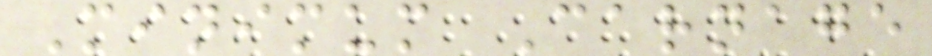Minimum Carnage
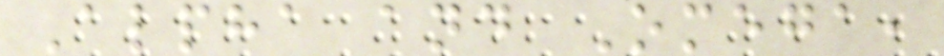Alpha and Omega,
